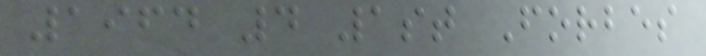1964 4 1st Forbes
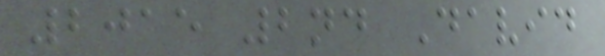2015 2nd David
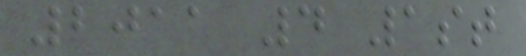2011 4 1st
